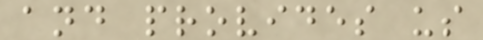and provides us
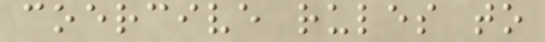coercive rules to
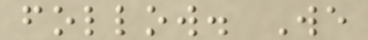follow. We
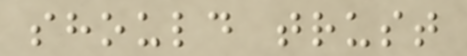should trust
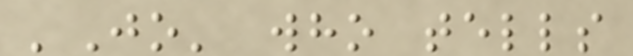'Jo' who tells
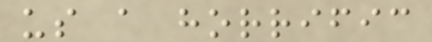us a horrific
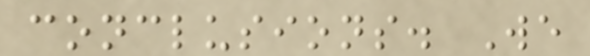conclusions. We
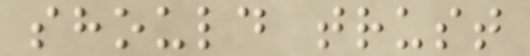should trust
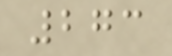273
